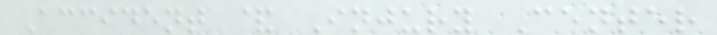Accident & Injury Center
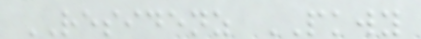RESIDENZ PKWY
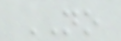NO
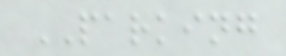PARKING
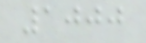1000
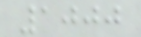1000
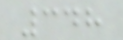348
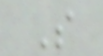S
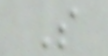S
